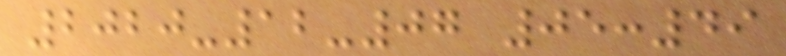2020-12-07 05:49
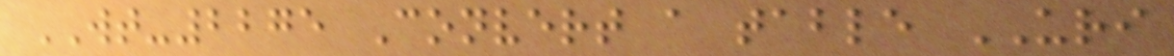WT-2275 Convert a table URI
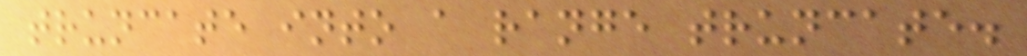truncate into a range truncate.
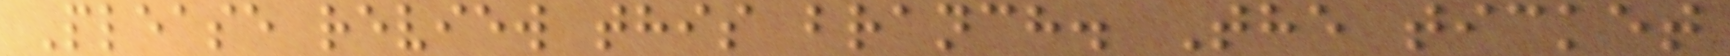Please review this branch. The ticket
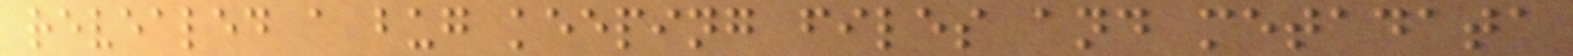revealed a bug keeping files and metadata
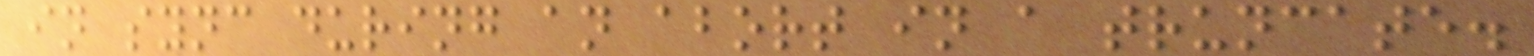in sync during an abort in a truncate.
